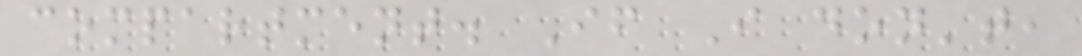compartment. If I don't,
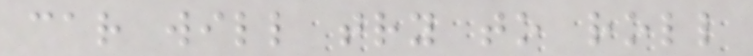car will try to roll
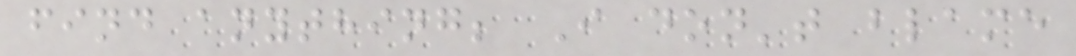find anything; I don't blame
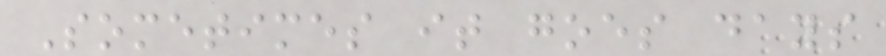Sometimes it goes days
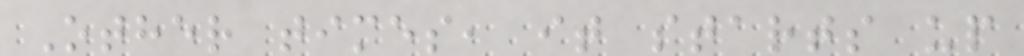Other times, it starts up
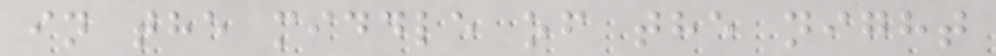in the middle of the night
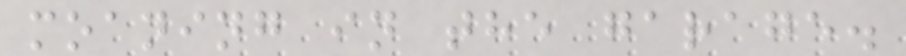moaning in the garage.
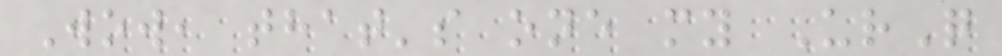Wow, that's one my UrQ
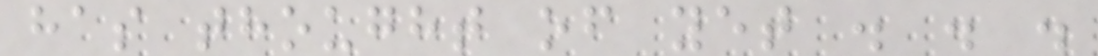has thought of yet . . .
